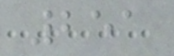251
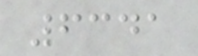6341
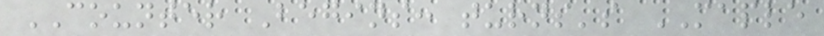COUNTER Begins: turns's MAPLE
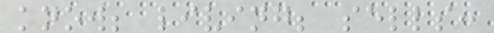know; living; sells:
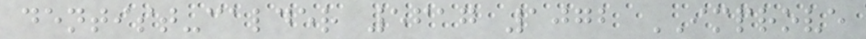dentist-calder 5617 1072 IMPROVE
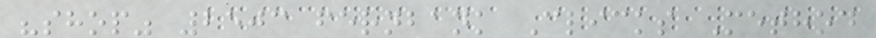"shop" 2503 fernbank Clicks Method
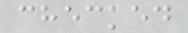checked
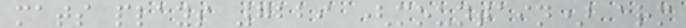mats plays 7229 (mountain) arm
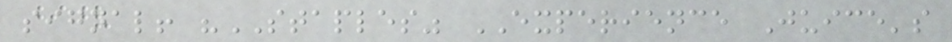signal! "STAPLES" EXPERIENCE Juice's
